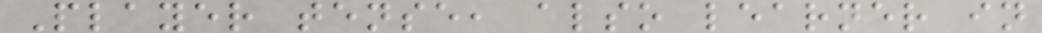Player tense, also learner in
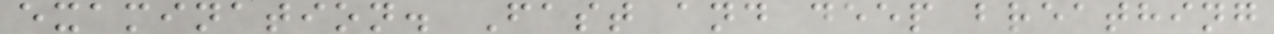examination. Fast and deep breathing
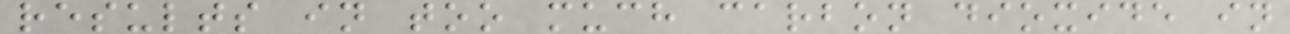results in too much carbon dioxide in
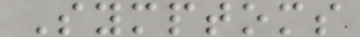Symptoms
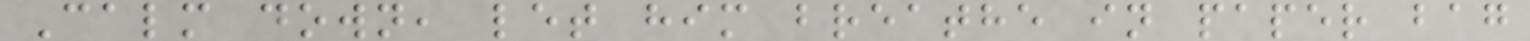Calm down, let him breathe in paper bag
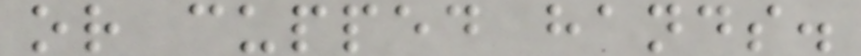or cupped hands.
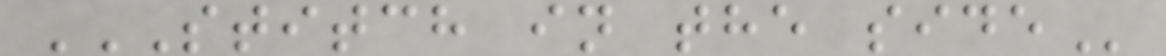STITCH IN THE SIDE
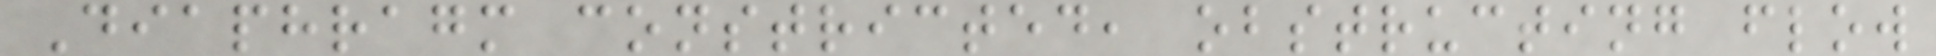Diaphragm constricted, obstructing flow
